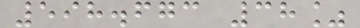598.673 38%
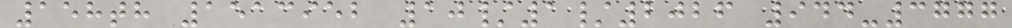158th 1513952 10/1/2026 944-3777
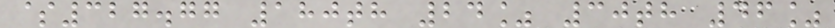$327.77 180th 24% 30th 46%
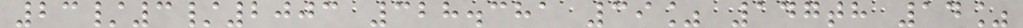23/3/2003 328.381 39% 147th 14%
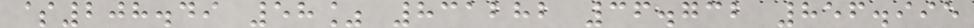$208.49 58% 831282 36.732 856.995
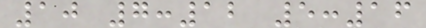10 7:12 5:16
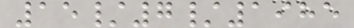15/7/1985
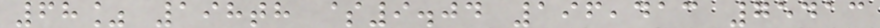68% 198th $9.04 196,413 75413
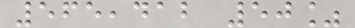565,412 50%
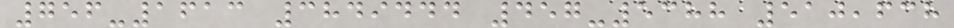756-1613 3849444 457-5388 510,638
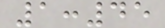1:45
